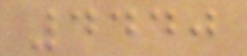4440
